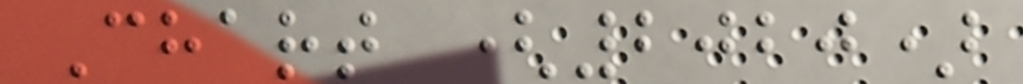Chart (2020)
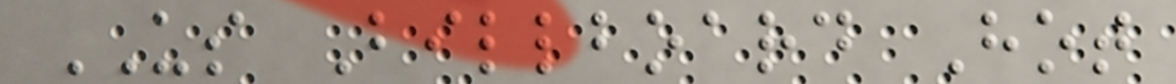US Billboard Hot
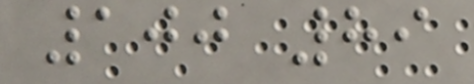100 89
